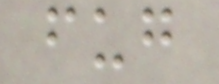fug
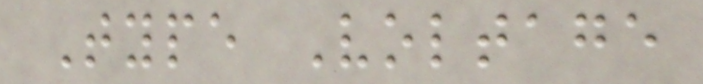Type Voltage
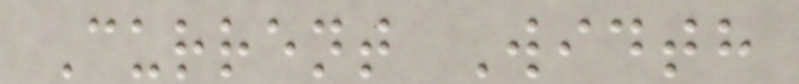Current Width
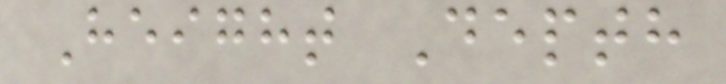Height Depth
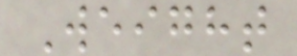Weight
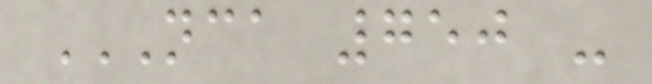NCA 750 -
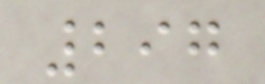297
